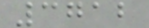3712
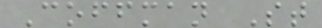Coffman St
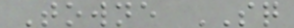Towne SQ
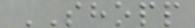SHOPP
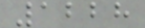1228
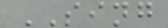SING
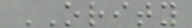ORITY
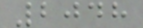2048
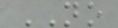NO
